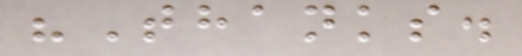"Thanks.
